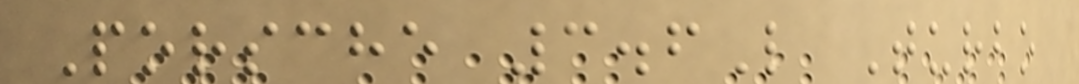Porsche 3.6L Turbo
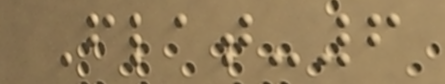Flat-6
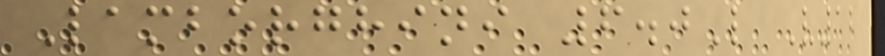Lamborghini 6.0L V12
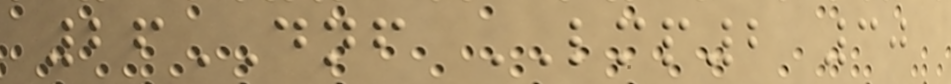26DNF LMP2 30
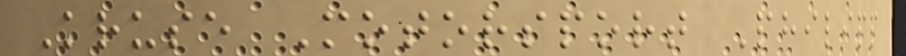Kruse Motorsport Philipp
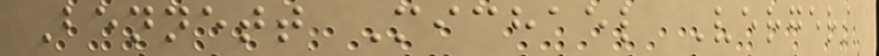Bennett Michael Vergers
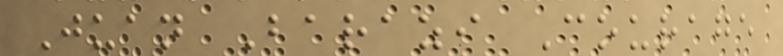Juan Barazi Courage
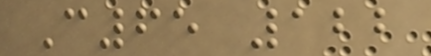C65 122
